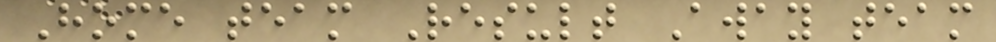Home team Result Away team
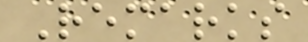Remarks
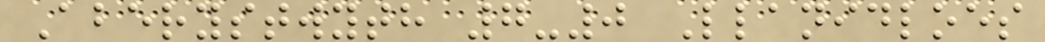Aberystwyth 7-0 Llanidloes
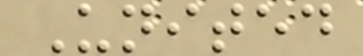United
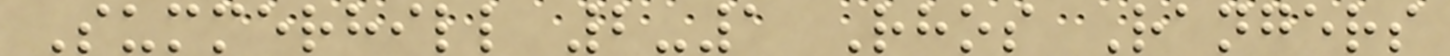Summerhill 2-1 Rhos Rangers
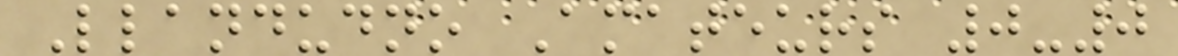Llandudno Amateurs 0-0
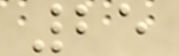25
